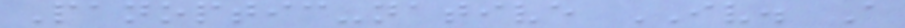Panoptic-native IV. A
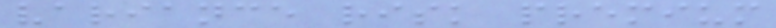variance risk premium
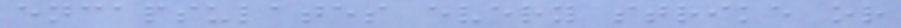encapsulates every strike or
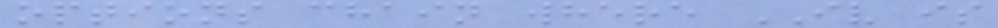options chain where IV is
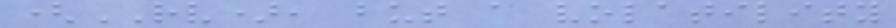(RV), but a volatility
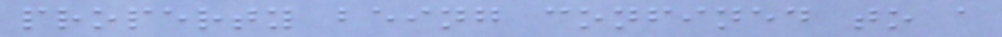property being confined to a
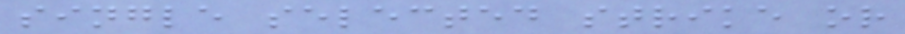single selected strike or
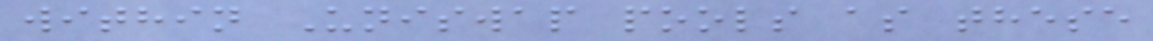within Uniswap pools as these
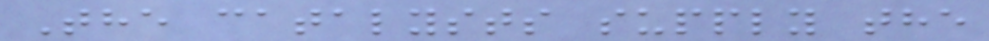The catalysts supply the
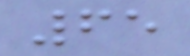65
